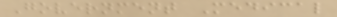Government Medical
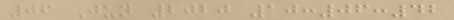06 Jun 2020 10:06:42
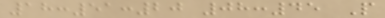18:51:20 08:45 P
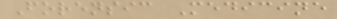Forensic Medicine
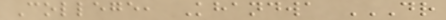College, Khandwa DR
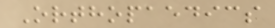Orthopaedics
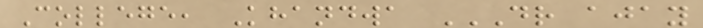College, Khandwa DR AJAY
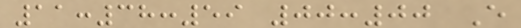11:38:59 00:00 E
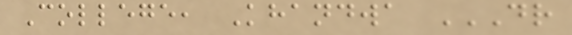College, Khandwa DR
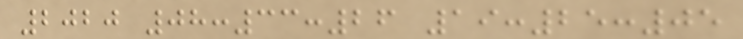2020 08:33:26 19:25:05
